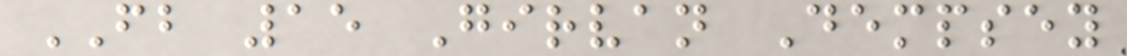FB 15 Girvan Dempsey
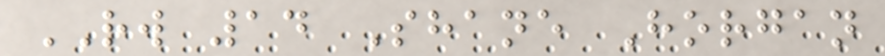RW 14 Shane Horgan
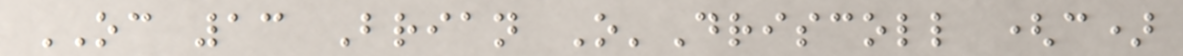OC 13 Brian O'Driscoll (c)
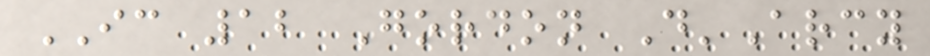IC 12 Gordon D'Arcy
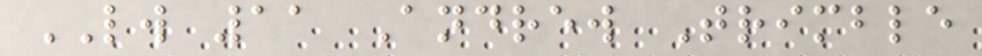LW 11 Andrew Trimble
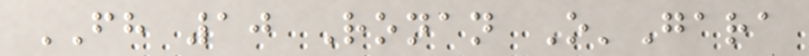FH 10 Ronan O'Gara
